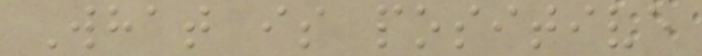What is positive
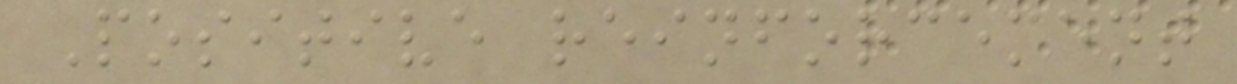Positive reinforcement
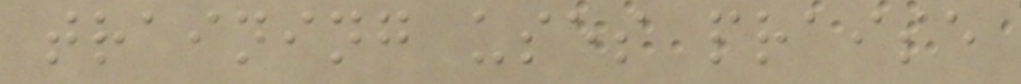training uses praise
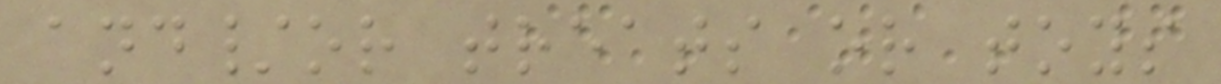and/or treats or toys
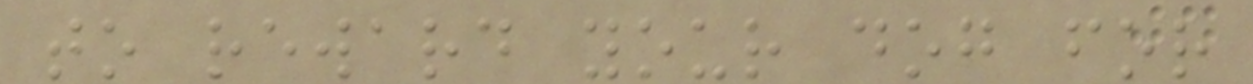to reward your dog for
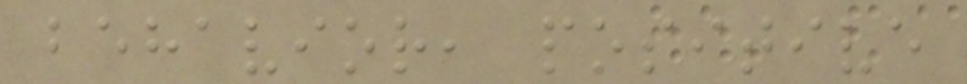behavior, positive
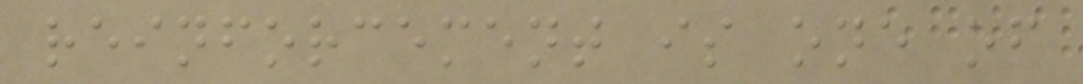reinforcement is one of
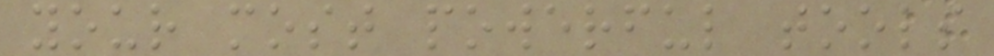your most powerful tools
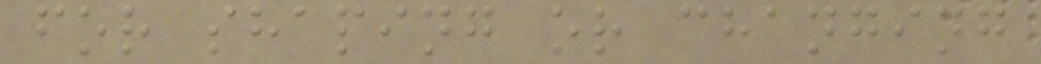for shaping or changing
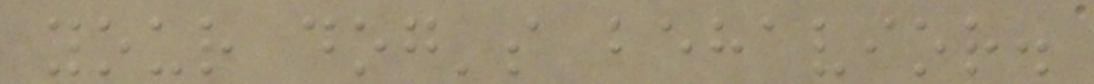your dog's behavior.
